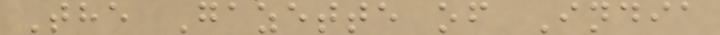The Gazette of India
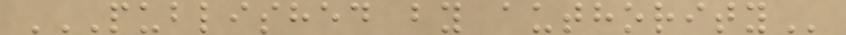PUBLISHED BY AUTHORITY
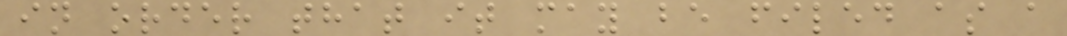in order that it may be filed as a
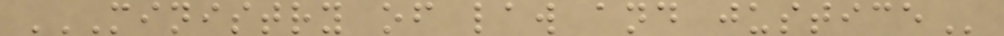MINISTRY OF LAW AND JUSTICE
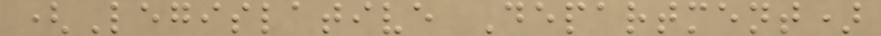(Legislative Department)
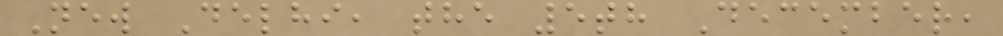New Delhi, the 5th December,
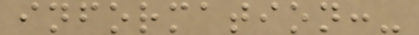information:-
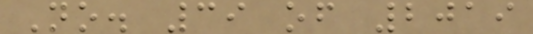No. 39 of 2019
